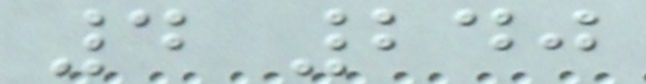4 240
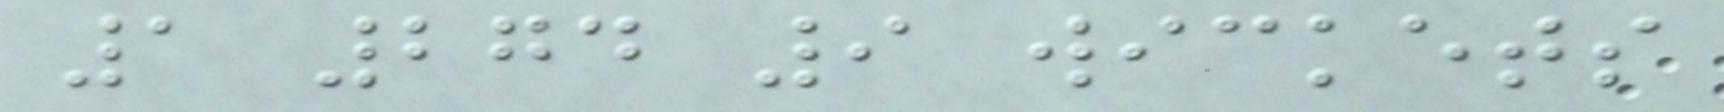1 274 9 wickets
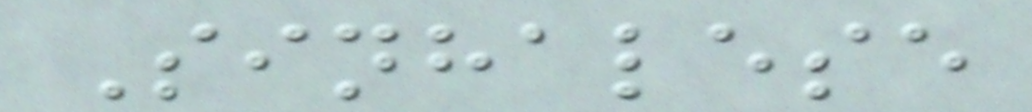Sinhalese
